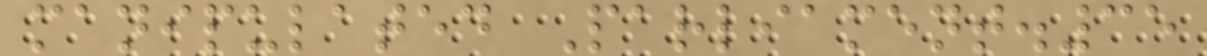manipulated Parliament.35
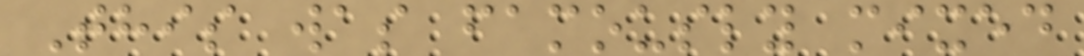This was famously mixed
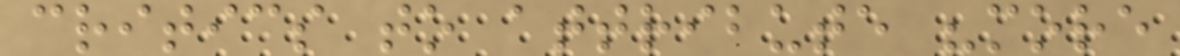critics to attribute "more
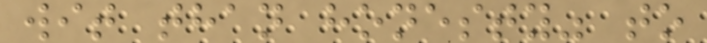wit than honesty" to
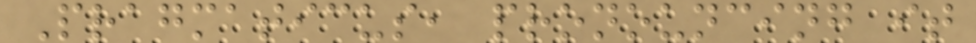Pragmaticus, pronouncing it
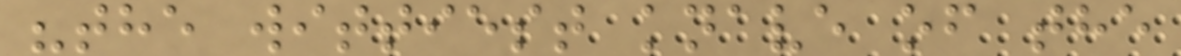"the wittiest knave of the
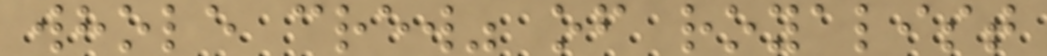whole crew" of royalist
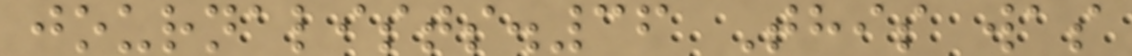journalists.36 This was
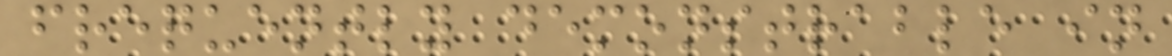frequently demonstrable in
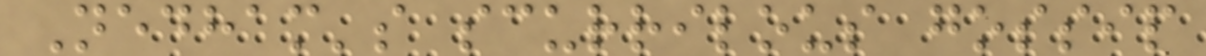Nedham's scurrilous gossip
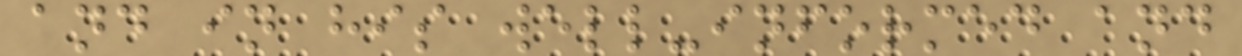and in his well-informed and
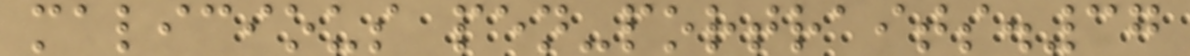malicious pen-portraits.37
